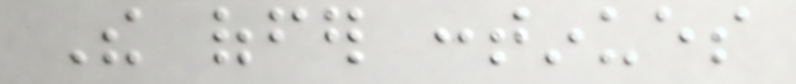The offer continues
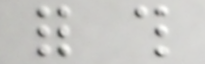for this
